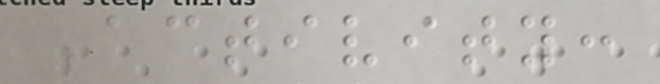Activity:
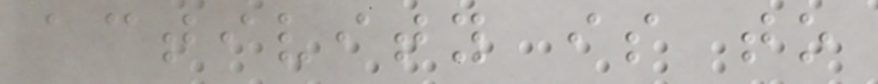activity is to
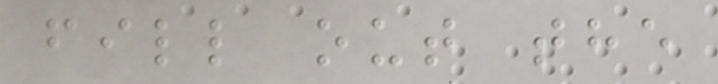fill out the
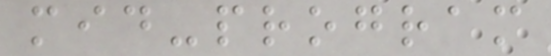mid-program
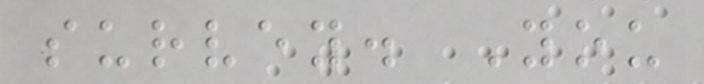survey. You
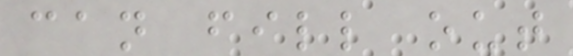can fill out
